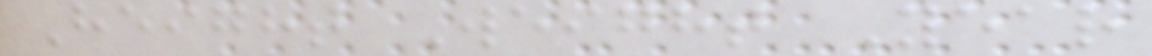Height Weight Year
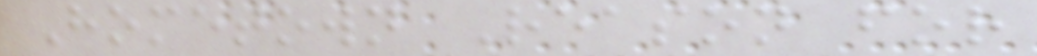Hometown Reason for
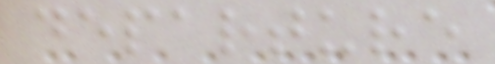departure
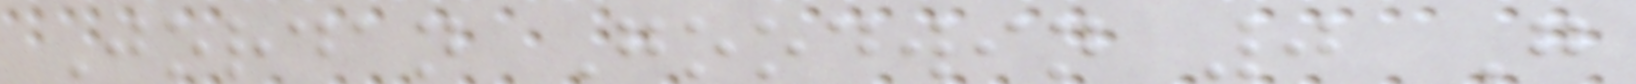Jordan Goodwin 0 G
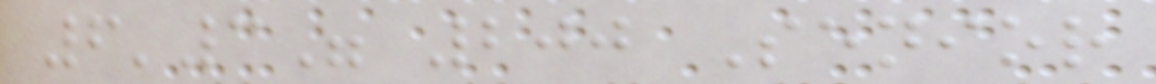6'3" 200 Senior
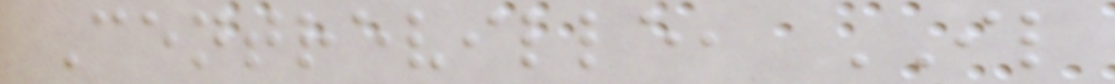Centreville, IL
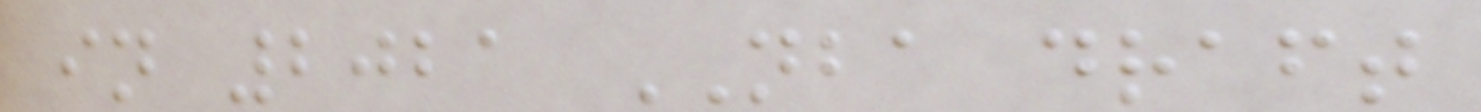in 2021 NBA draft
